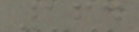164
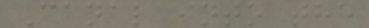Canal into the
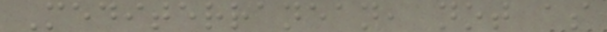Mediterranean, not as
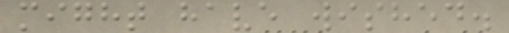might have wished.
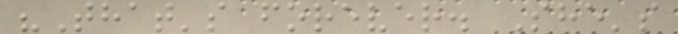"That's forever. She's
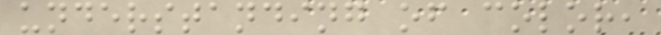understanding of color,
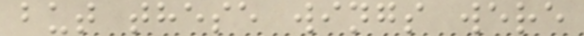but these wings were
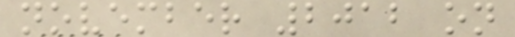november 2012 on
